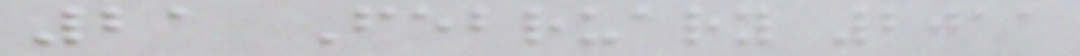21 February 2011
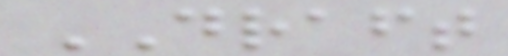DRAFT
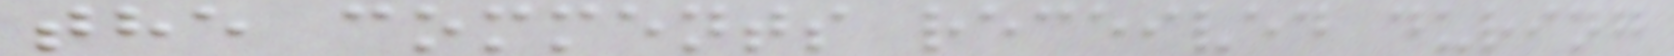the comments received during
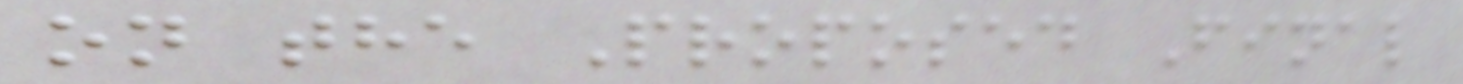on the Proposed Final
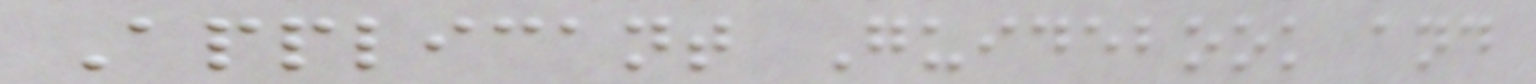Applicant Guidebook and
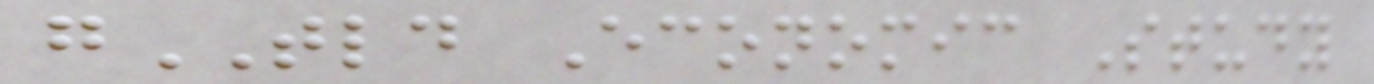gTLD Economic Study
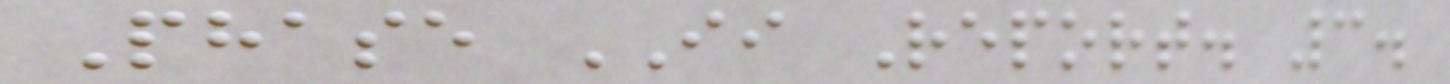Phase II Report. 3.
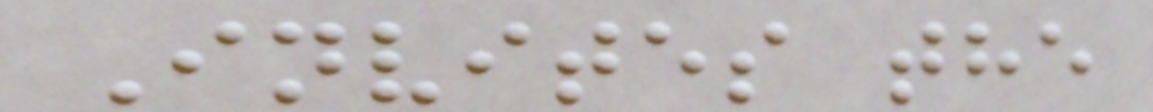Invites the
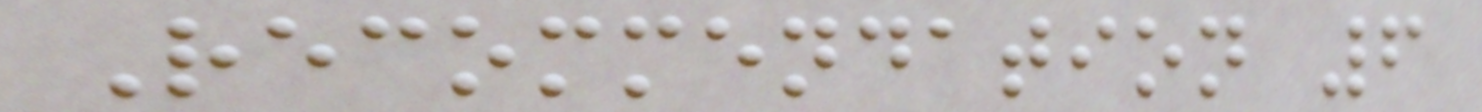Recommendation 6
